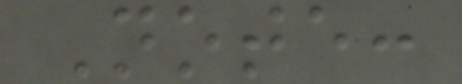Note:
